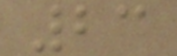23
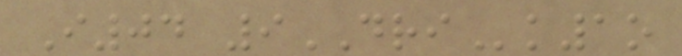I04 9DRIk1o
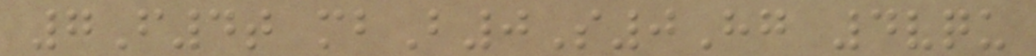7F4t mbB0S0Hg 4vqu
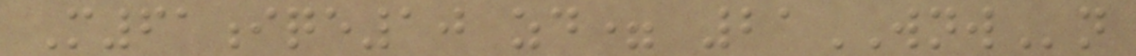M61iqe10 zd= 21WNWn
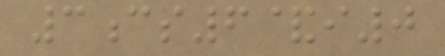3cs6&i0
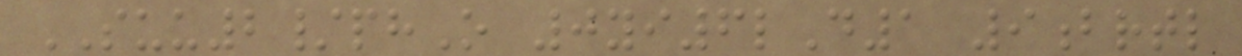SUU2/phO 0yi6lD1 9brtl
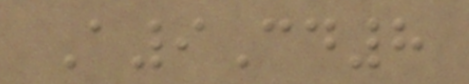A9Cd8
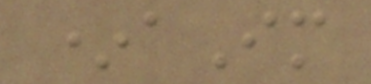*aIm
